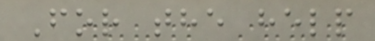For the help
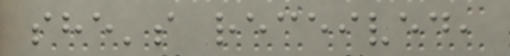she's received,
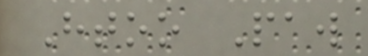Htoo Paw
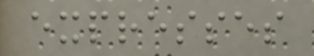expresses
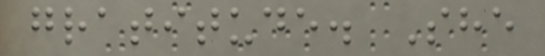gratitude. She
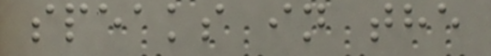speaks in the
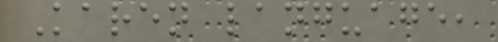Karen language,
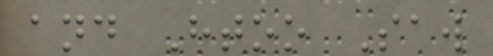and Htoo Saw
